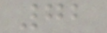72
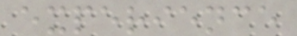experience
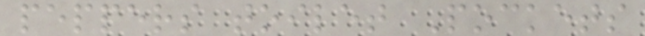peppers toilet Pockets
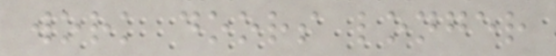work doors longer
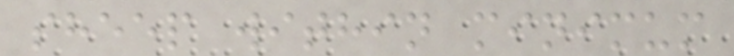sheep within minimum
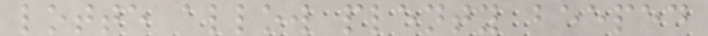lotte allow plenty beeped
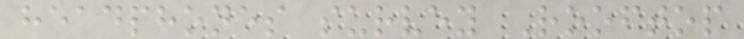headphones survey Rooftop
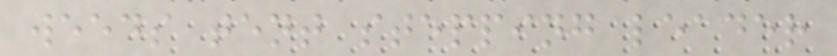weeds tent stepping leader
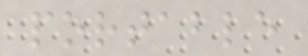portable
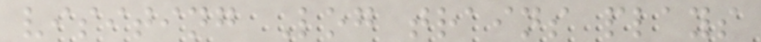visiting Log trains plays
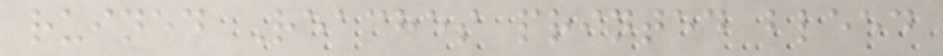ruined Reaches printed bleed
